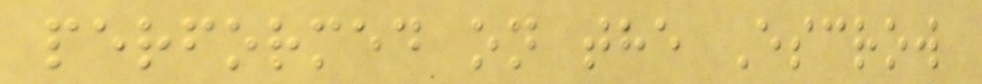performed on the Escrow
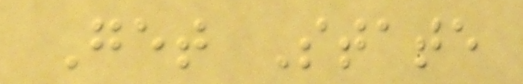Get State
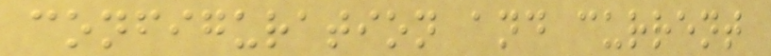configuration and current
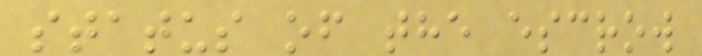status of the escrow
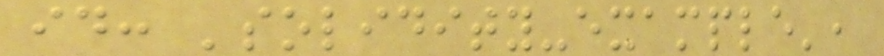id: 'solidity-example',
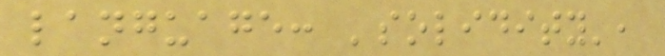language: 'solidity',
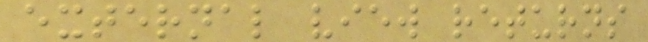external view returns
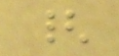{
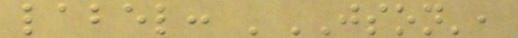label: 'JSON',
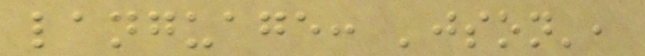language: 'json',
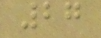27
